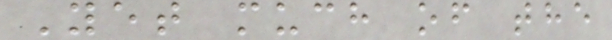Yet much of the
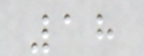18
